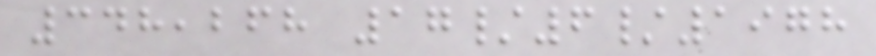348,268 17/6/1978
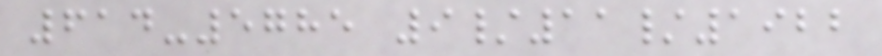614-5785 9/11/1922
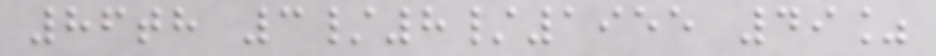86th 3/8/1955 49%
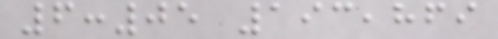6:05 193,869
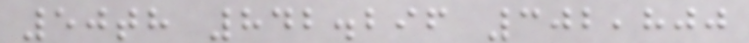50th 842.296 302,800
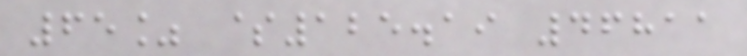65% $125.19 46811
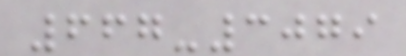667-3079
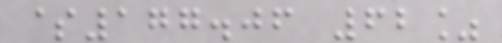$177.06 62%
